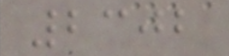2302
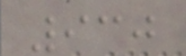930
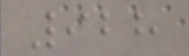928
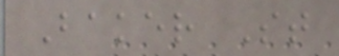Baker St
